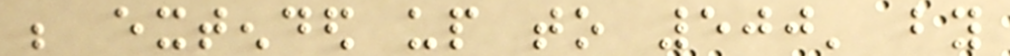be extended up to 500' by
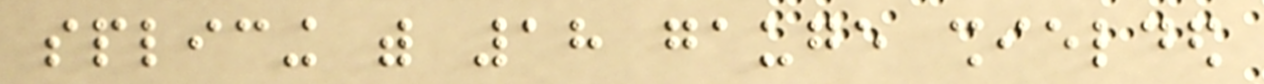splicing with 18 gauge shielded
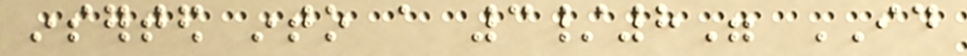inserted into a 3/8" ID
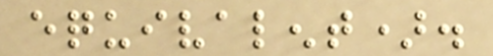equivalent).
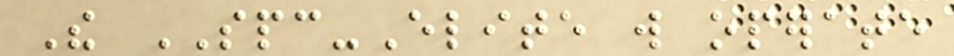The SPC-Elite will operate
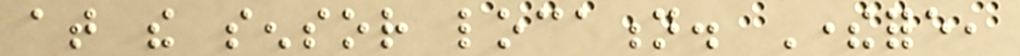at the sensor location. Therefore,
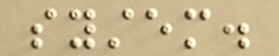system.
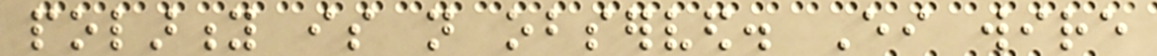polarity is not observed. Either wire
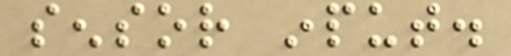sensor input.
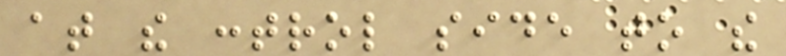at the control side to the
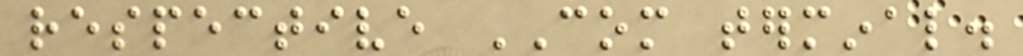respective COM terminal.
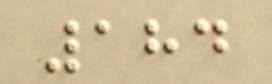184
